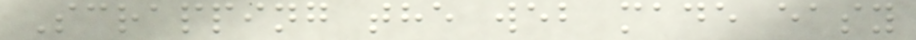Scrapping the web made easy
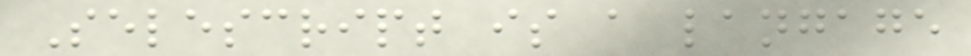Selescript is a langage
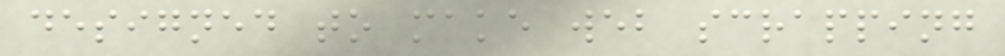designed to make web scrapping
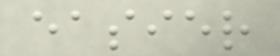easier
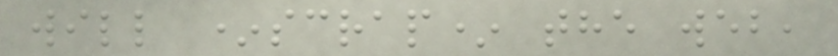will *scrap* the web,
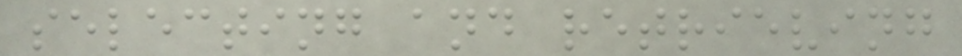selecting and retrieving
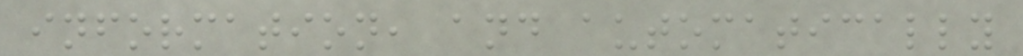information, and automatically
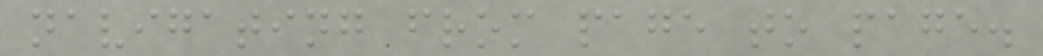navigating from page to page.
